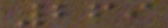269
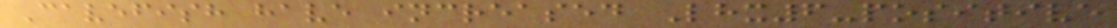Cavefish have increased Lhx6-positive
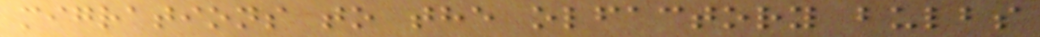migrations to the olfactory bulbs
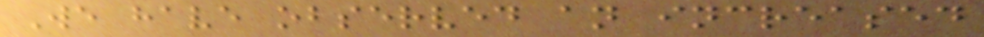We have observed an increased
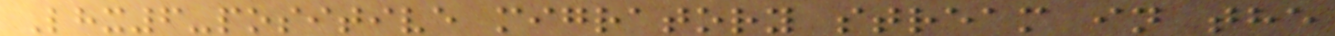Lhx6-positive migratory stream in the
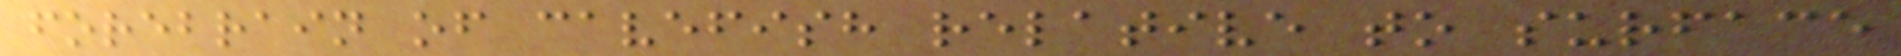forebrain of cavefish relative to surface
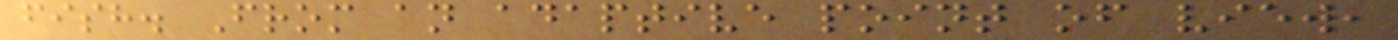fish. From an adaptive point of view,
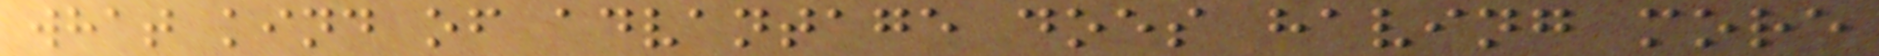what kind of advantage does having more
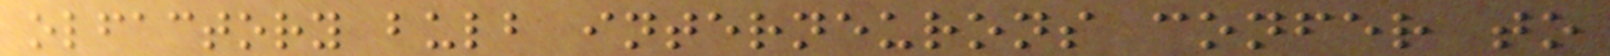olfactory bulb interneurons confer to
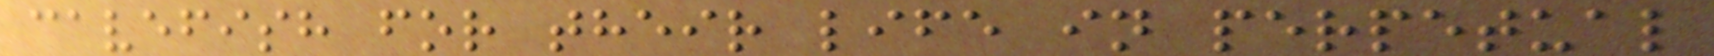cavefish for their life in perpetual
